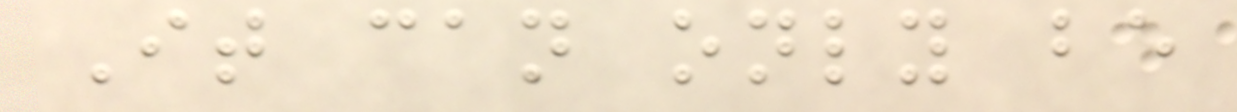It can only be
